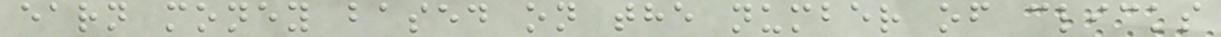earn money based on the number of clicks
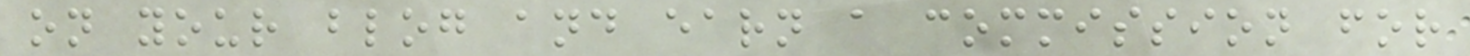on your blog and earn a commission for
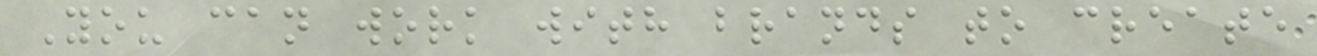You can work with brands to create
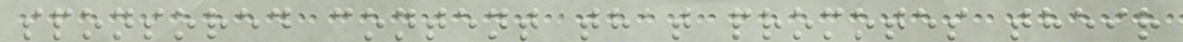sponsored content that promotes their
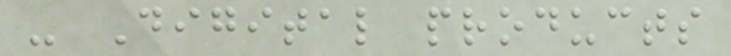- Digital products
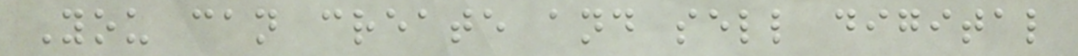You can create and sell digital
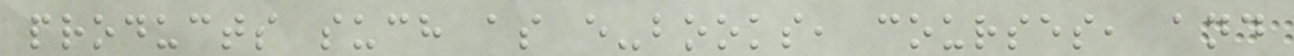products such as e-books, courses, and
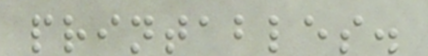printables.
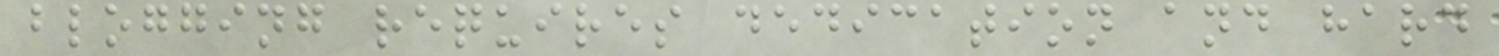blogging requires dedication and hard
